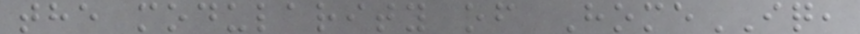the modularity of HomeIQ,
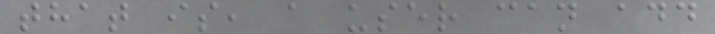that is, a user can add
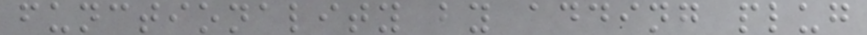functionality by adding plug
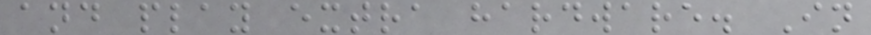and play extra hardware. In
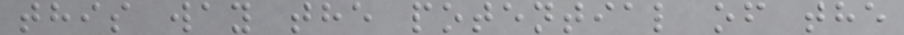this way the potential of the
